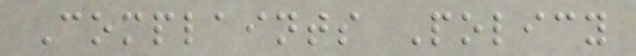Complaints Policy
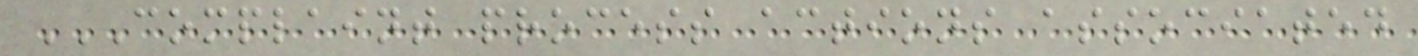COMPLAINT PROCESS ACTIONS ASSOCIATED
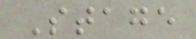Stage
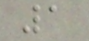1
